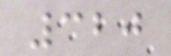320
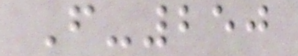F-250
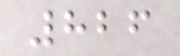826
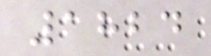1824
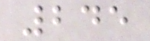245
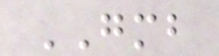GMB
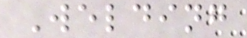Welding
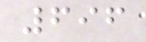696
